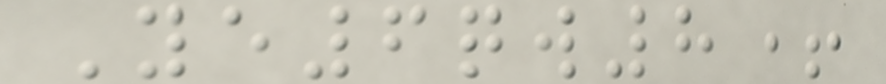Ye6qw8+
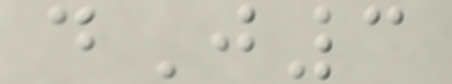dJ3
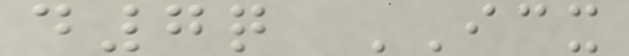d7q ICX
